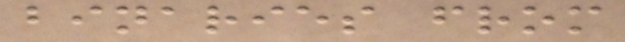binaries from
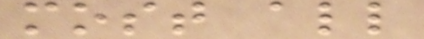most all
